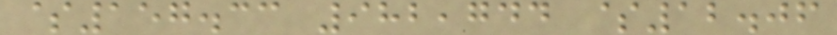$157.33 982,744 $12.06
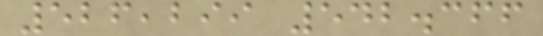526,299 542.366
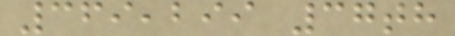369,299 37th
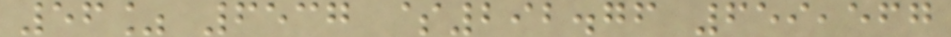56% 6537 $292.76 659,567
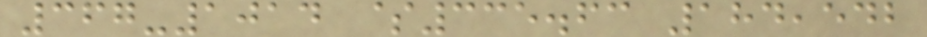367-1014 $335.63 184,542
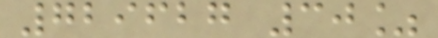729627 30%
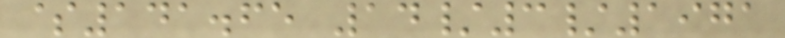$141.65 14/3/1971
